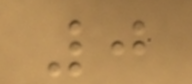0
